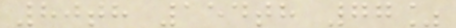80th 154th 77%
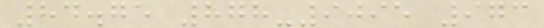84.75 878-9095 973
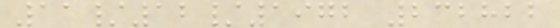11/12/1972 232822
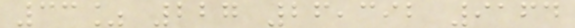33% 227 26,392 9164
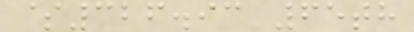$326.93 65th
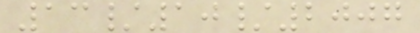13/10/2007
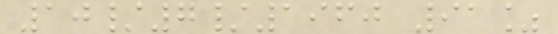10/7/1960 91%
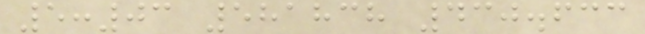5:03 581838 430.633
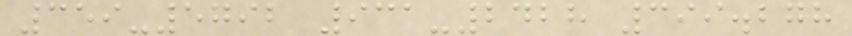359-5792 931-2428 399.278
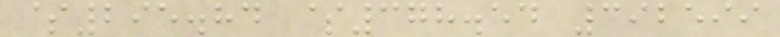$295.84 $378.54 392599
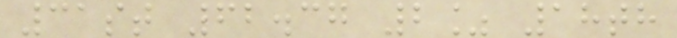31st 62.37 2% 18th
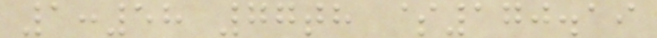1:58 77th $170.19
